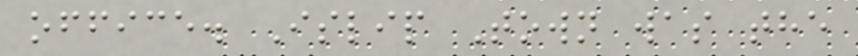office. Islip Town was the
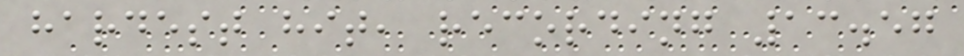hardest hit, recording 13.57
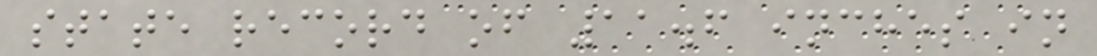state record of 11.6 inches in
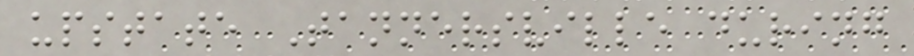upstate Tannersville during
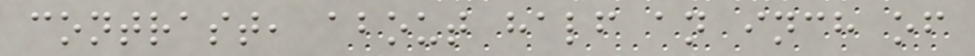contrast, about half an inch of
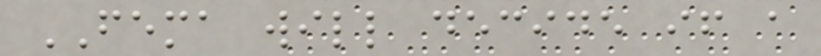FEMA will decide if a
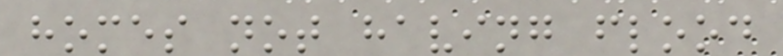homes not having flood
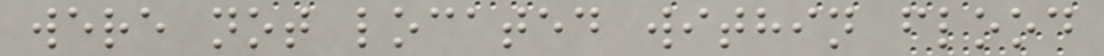were not located within flood
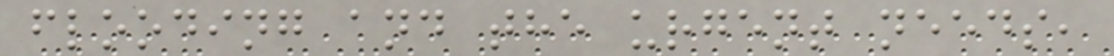flooding and the urgent needs,
